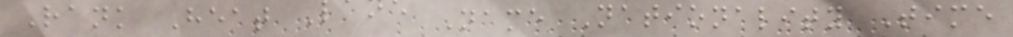Rank Heat Lane Name Nationality Time
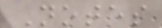Notes
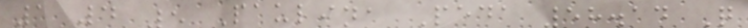1 4 5 Paulina Peda 58.14 Q
